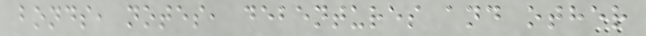bonds, notes, debentures and other
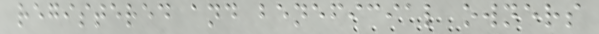registered and beneficial owners
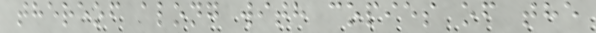thereof along with copies of the
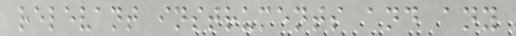relevant instruments and any
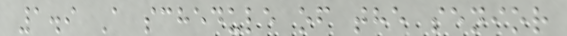1.9 A schedule of the senior
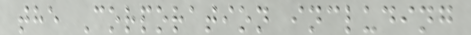the Corporation including
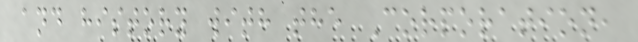and history with the Corporation,
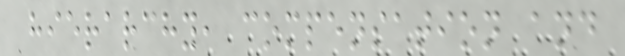hierarchy, compensation and
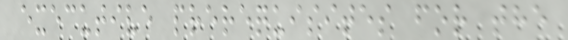executive prerequisites for the
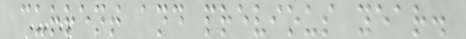current and previous year.
